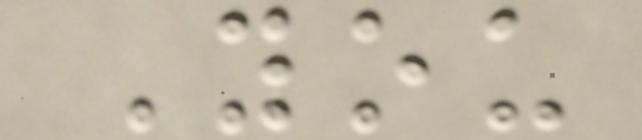You
